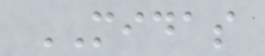MIDAS
